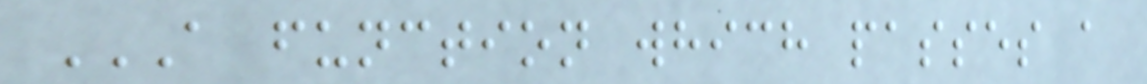A FUNCTION WHICH PASSES A
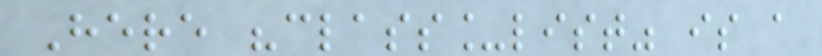Here "class_list" is a
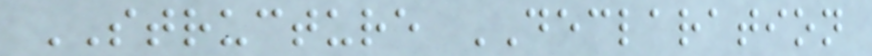STRUCTURE DECLARATION
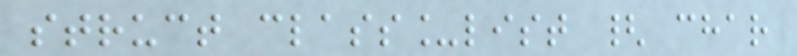struct class_list { char
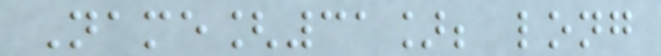Name[31]; long
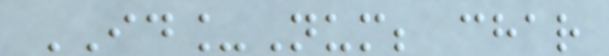ID_Num; char
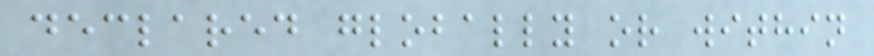declared globally or within
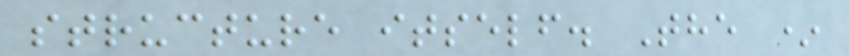structure itself. The *
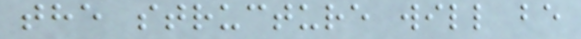the structure will be
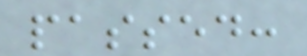passed:
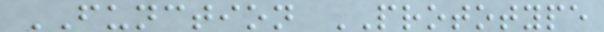FUNCTION PROTOTYPE
